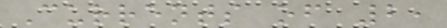Currents of 2,
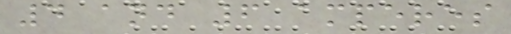4 and 6 amperes
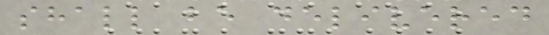shall be delivered
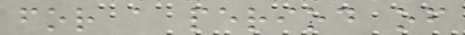for a period of
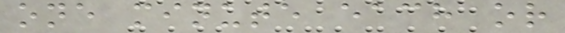one minute each or
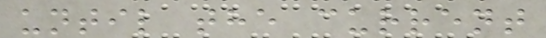until the current
